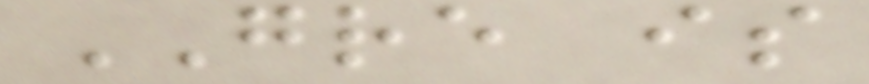GRE is
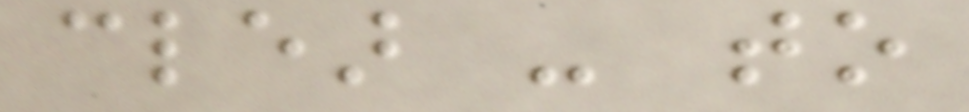clear - to
